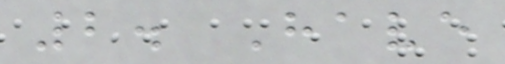2. Have
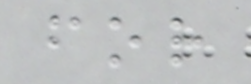for
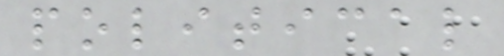political
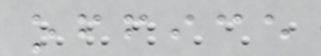office
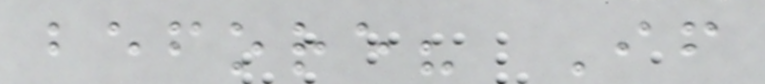before? If
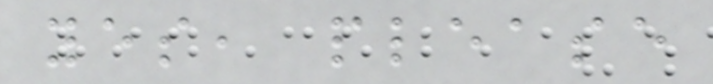yes, please
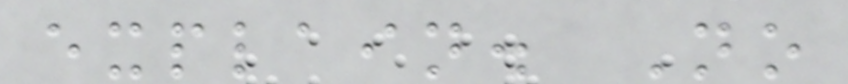explain. No
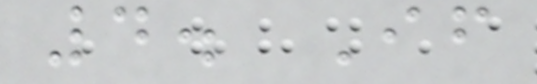4. If
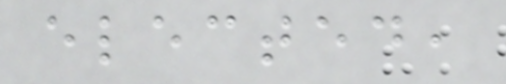elected,
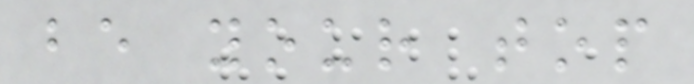be your top
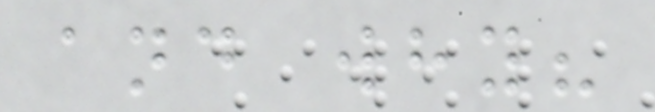and why?
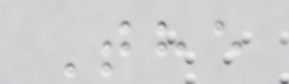The
